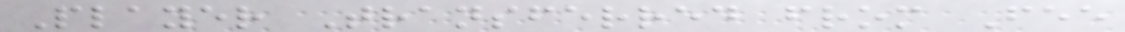Player Transferred from Fee
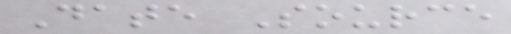Date Source
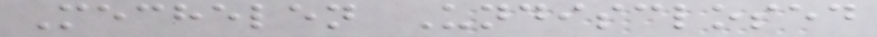Mechelen Undisclosed
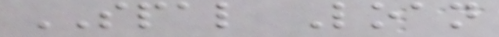SPAL Loan
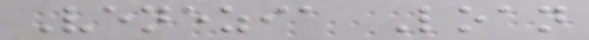Venezia Loan
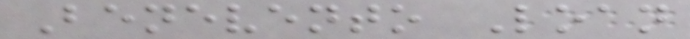Benevento Loan
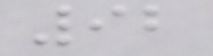92
